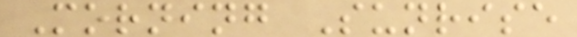Morning Sunrise
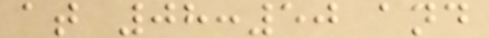at 08:50 and
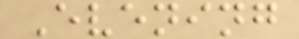Evening
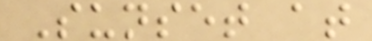Sunset at
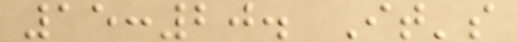15:20. It's
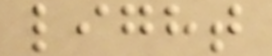light
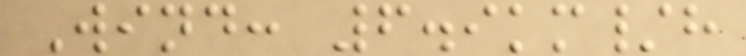Wind: 6.9km/h
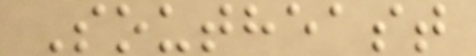Southeast
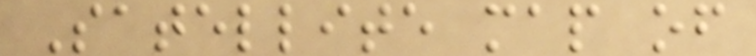Satellite map of
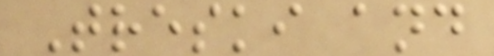Treski and
